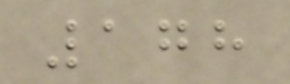178
